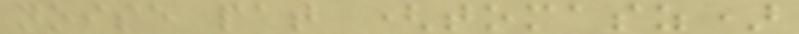noise pat (tomasz)
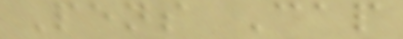Pens Cap
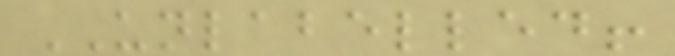UNLABELLED!
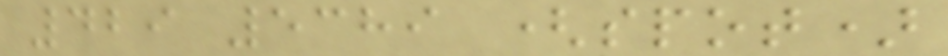429 5389 (spot)
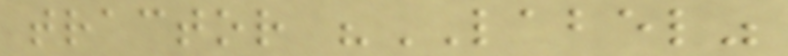tractor "LABEL"
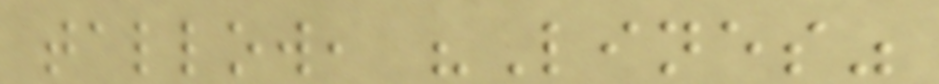tallow, "Lines"
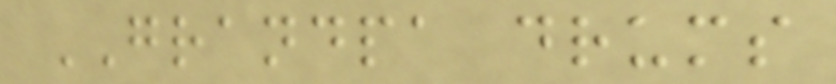GRANDPA drums
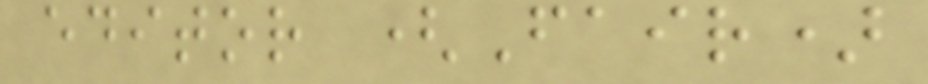editor (Fair)
